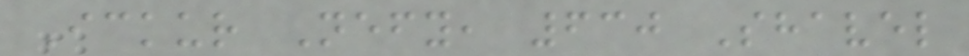Ickur Nefy, 630 Shavel
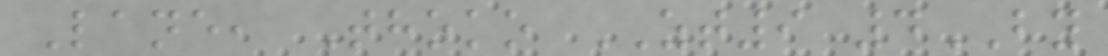Lane, Thoko ZT9 4BY
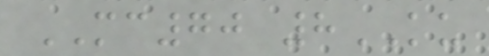MC70 8KU
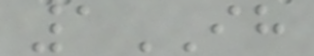1IH
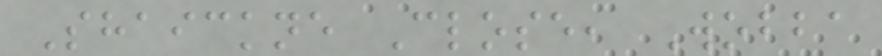Shaickne Close, Wobba
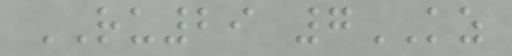RU29 7KZ
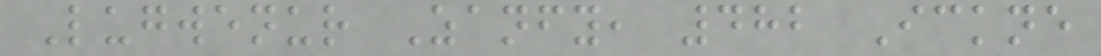Lugwenur Zanfy, 482 Ickne
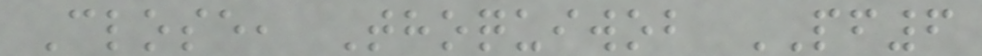Close, Thoquiwob PF6
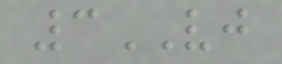3VJ
